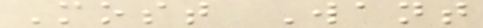Most Want
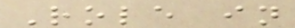Role in
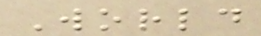World
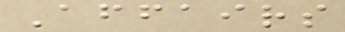Affairs
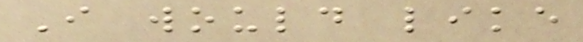I would like
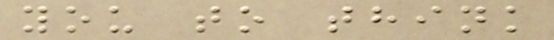you to think
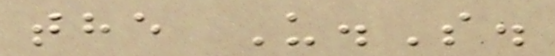the U.S.
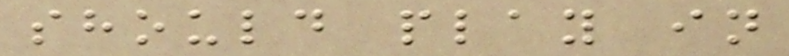should play in
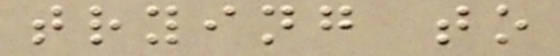trying to
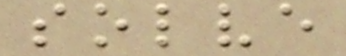solve
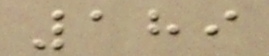189
